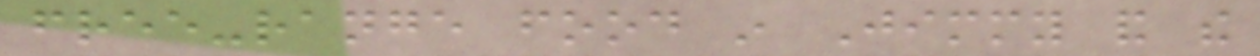free-range food in Jimmy and the
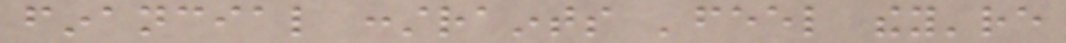financial constraints 'feel they're
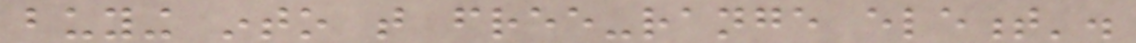buying into that free-range element'.
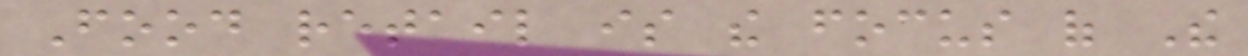Food retail is the focus of The
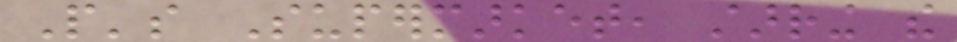People's Supermarket, starring the
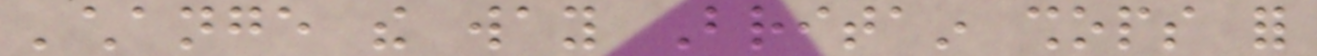'change the way Britain shops for
